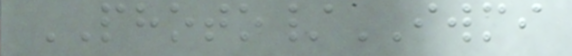PHOTO/IWMI
